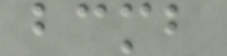bcmb
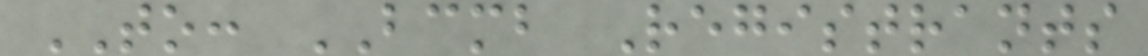TO: BCMB Registrants
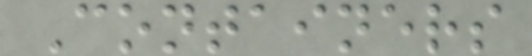Containers
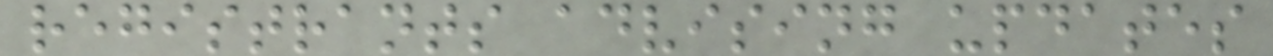registrants advising updates
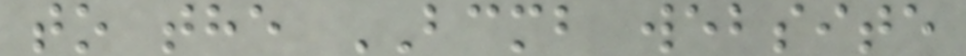to the BCMB website
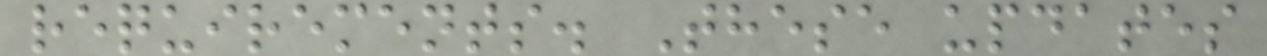requirements. These updates
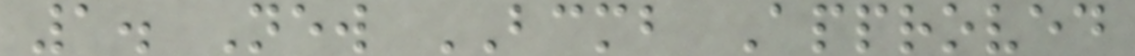1. New BCMB Approved
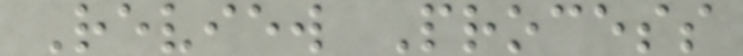Review Process
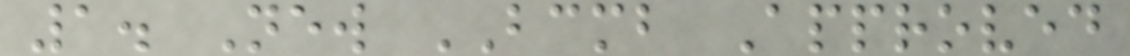1. New BCMB Approved
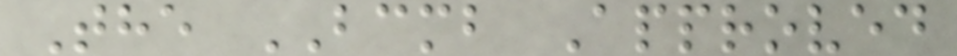The BCMB Approved
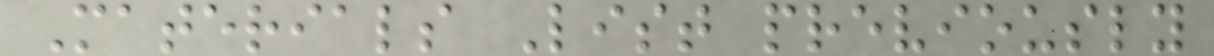Materials List previously
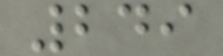249
